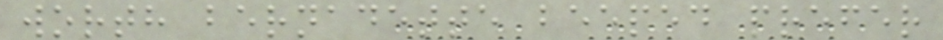worth bernadette beeped prefer
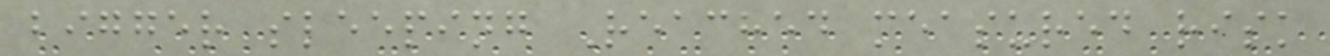bigger sleeping Reached measured risk
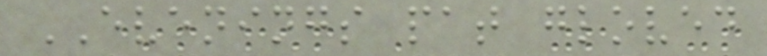EVENINGS pat gloved
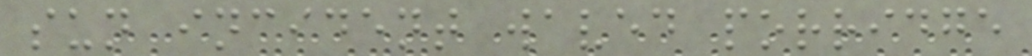sun incident waved porridge
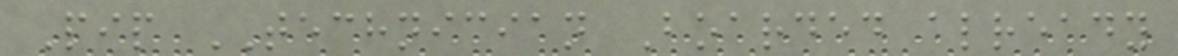Pip TECHNICIAN Boarded already
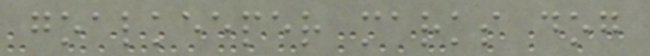goalkeeper marks dog
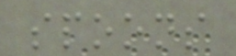spoons
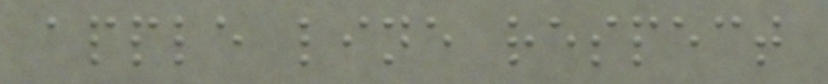apple line respect
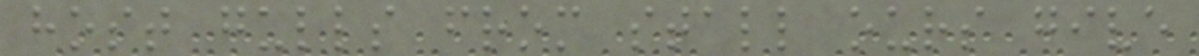host gulls from stall ours give
